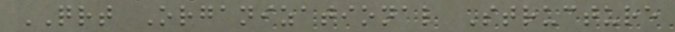QRT Organizational Structure
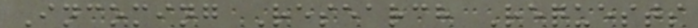Incoming Research Requests
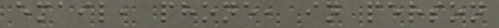email, phone, in person
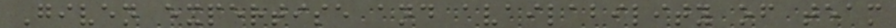Given expertise and availability of team
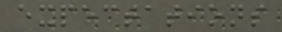expectations
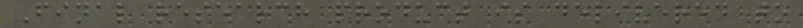Final research product is delivered to
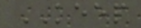KEEP
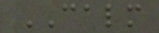CALM
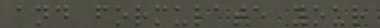and formulate your
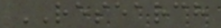RESEARCH
